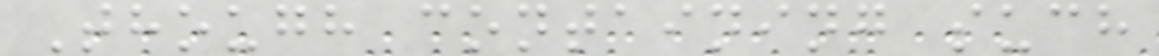Though containing such
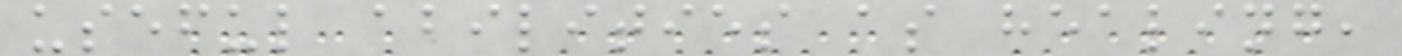useful abilities as healing,
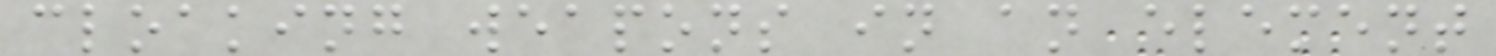cloaking weapons in an element
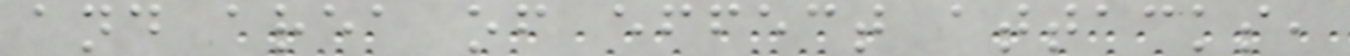and area of effect attacks,
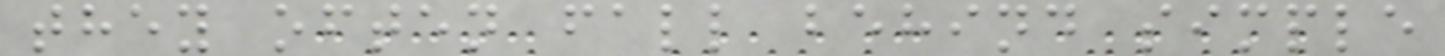they often fall behind simple
